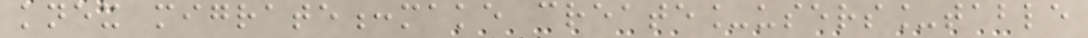knex migrate:make create_users_table
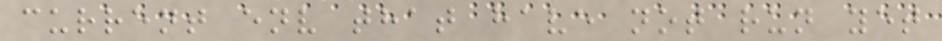current env that have not run yet
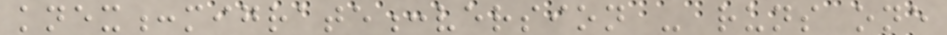knex:migrate:version - runs one
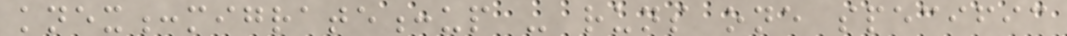knex:migrate:up - runs one specific
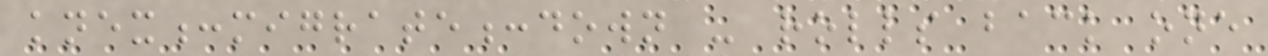knex:migrate:down - rolls back one
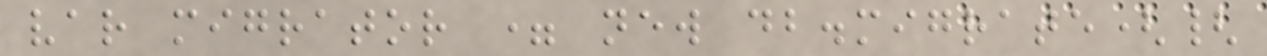var migrator = new db.migrate({
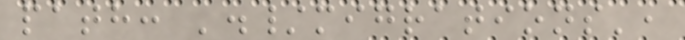path: './migrations',
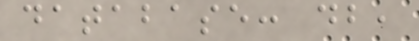database: db,
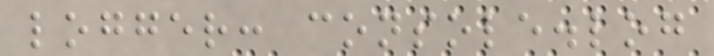logger: console.log
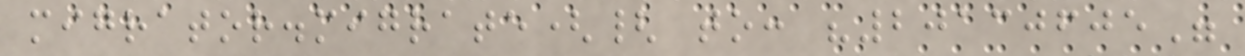migrator.migrate({ to: "20130605"
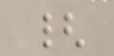{
